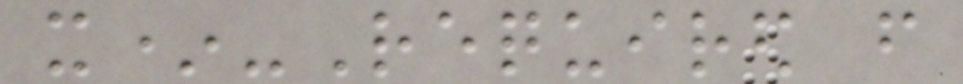x*-Required from
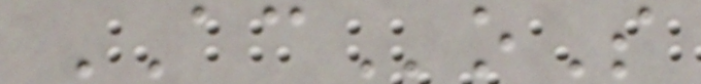ACoS
